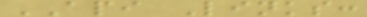API Links:
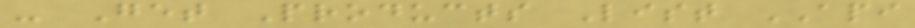- Get Products List API
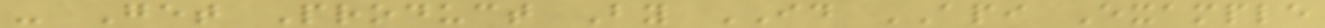- Get Product By ID API Example
